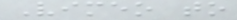Vimeo to
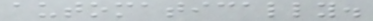automatically.
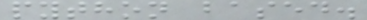python based.
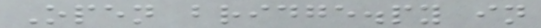Open bridge.py in
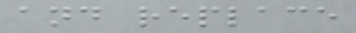and replace
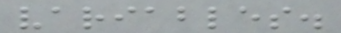variables.
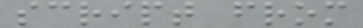script from
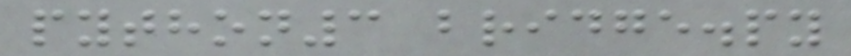python3 bridge.py
